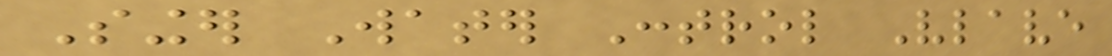Singer Water Control Vlave
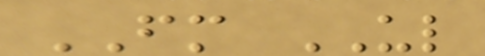FM UL
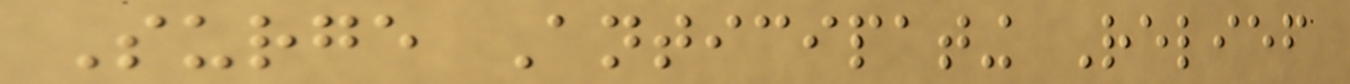Surge Anticipating Relief
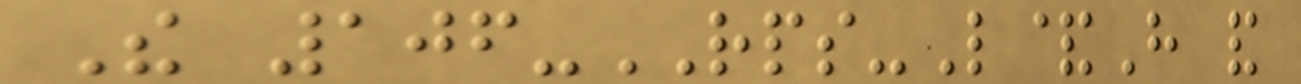The 106-RPS-L&H and
